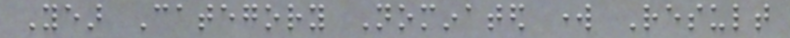Year Category Nominated work Result
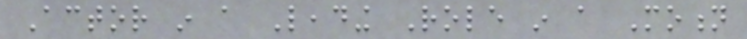Actor in a Leading Role in a Motion
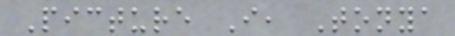Picture I, Tonya
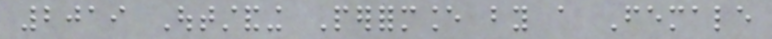2019 Outstanding Performance by a Female
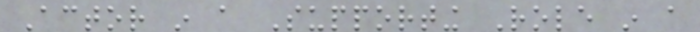Actor in a Supporting Role in a
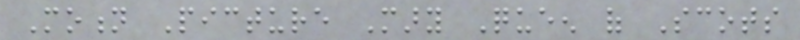Motion Picture Mary Queen of Scots
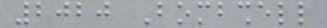2020 Bombshell
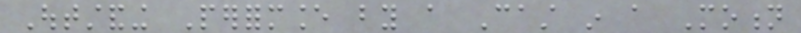Outstanding Performance by a Cast in a Motion
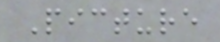Picture
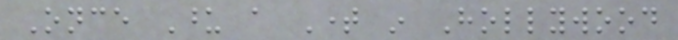Once Upon a Time in Hollywood
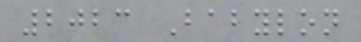2023 Babylon
